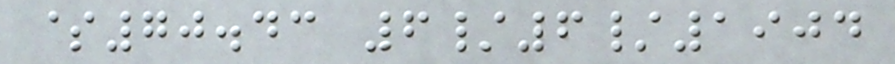$70.43 6/6/1904
